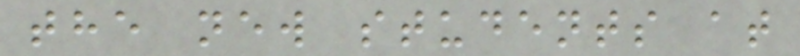the new students at
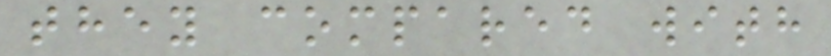they compared with
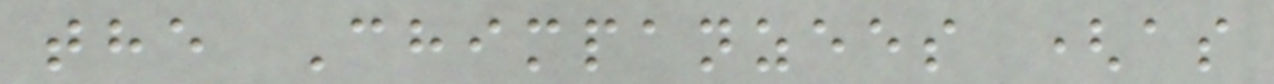the Chimpanzees (as
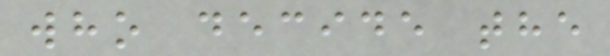who decide the
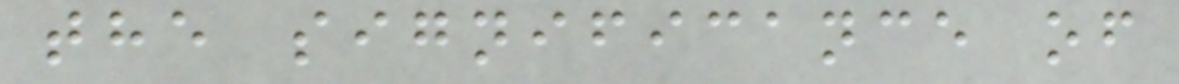the significance of
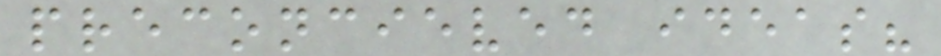preconcieved ideas?
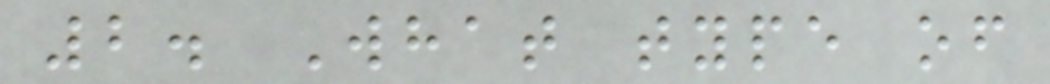2. What type of
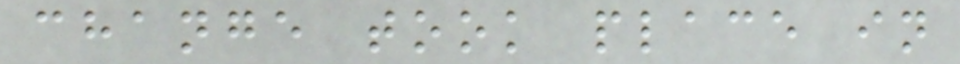change took place in
